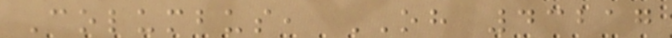Columbus, OH 43217
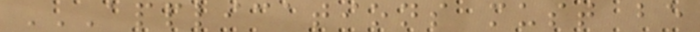APPLICATIONS MUST BE
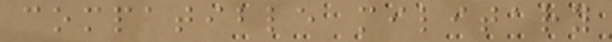compatible military
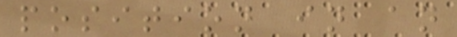position in an
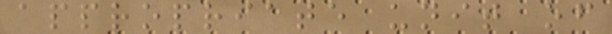appropriate unit of
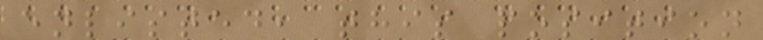enlisted, this position
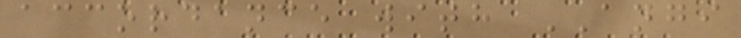accordance with ANGI
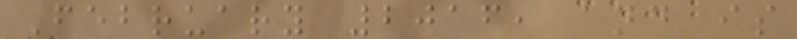February 2016, and is
